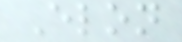Elon
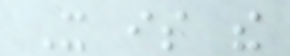It is the
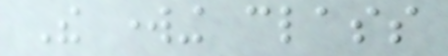The working class
